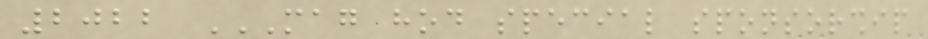2022 MAG HOD SPECIAL SPONSORSHIP
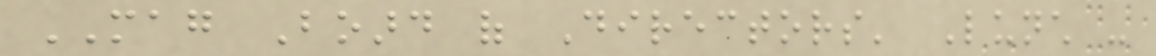MAG Board of Directors' Lunch -
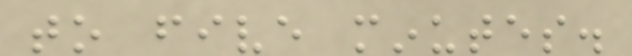to five minutes.
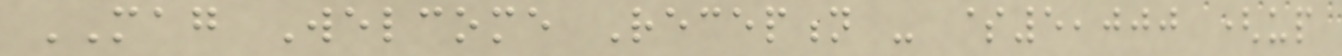MAG Welcome Reception - $5,000 (up
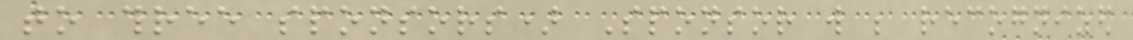to three sponsors) Sponsor will be recognized
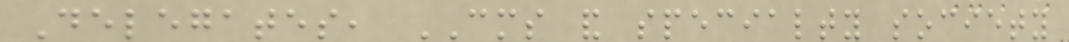Delegates, CMS and specialty society
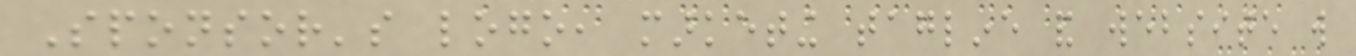Sponsor's logo, marketing tagline and website will
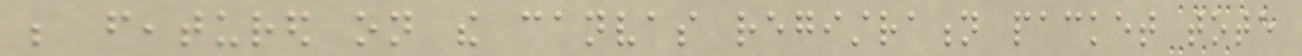be featured on the canvas registration packet tote
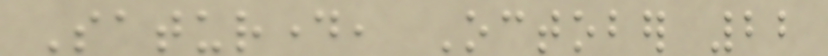Saturday, October 22
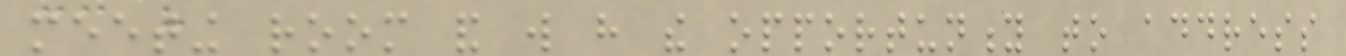meeting room and will have the opportunity to address
